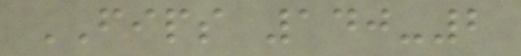FIPS 140-2
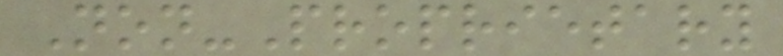Non-Proprietary
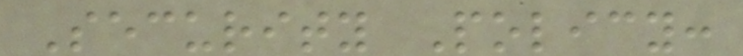Security Policy:
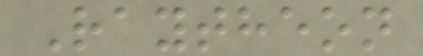Raytheon
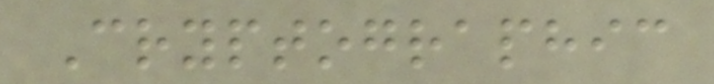Cryptographic
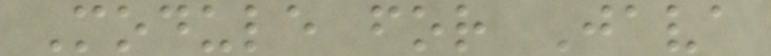Module for Java
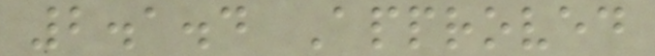2.1.4 Approved
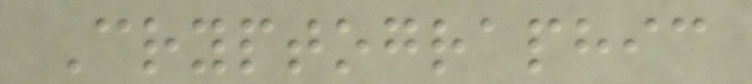Cryptographic
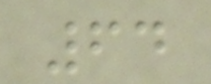64
